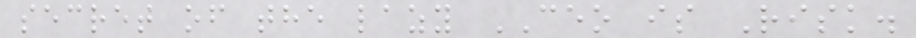secret of the lazy CEO is Risk.
